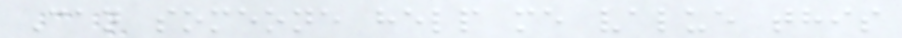Can someone help me value this
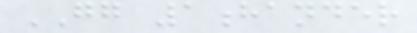GG 1hander
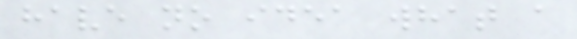have no idea what a
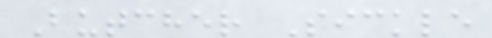Butcher Sickle
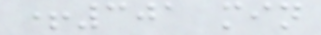+301 min
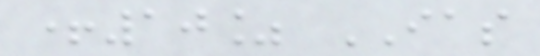+10% IAS
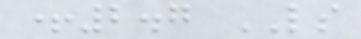+2.7 LS
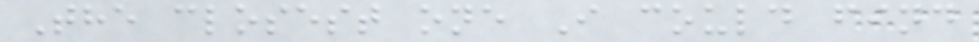The closest one I could find
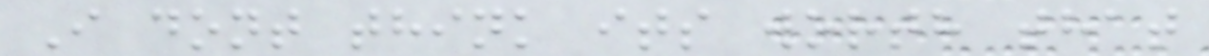I dont think its worth that
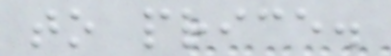to price.
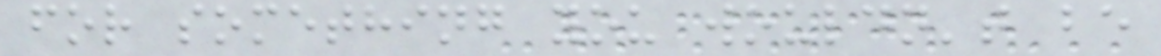for something you wouldn't be
